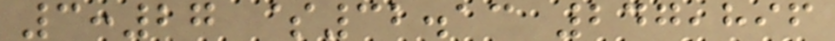3:27 $32.13 247,896
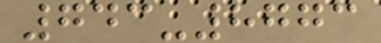743-8773
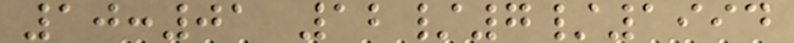10:01 12/7/1994
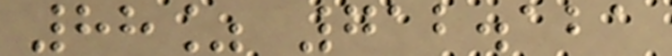88% 712.121
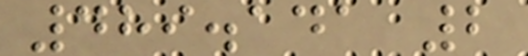489.141 2
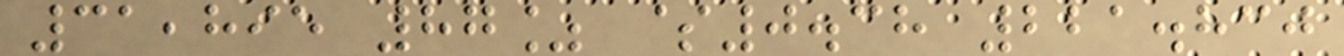31,895 87% $0.38 221.830
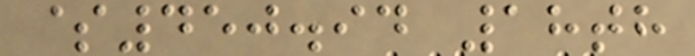$450.94 18th
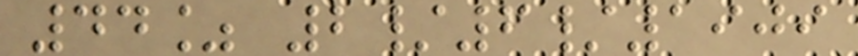44% 2/6/1909
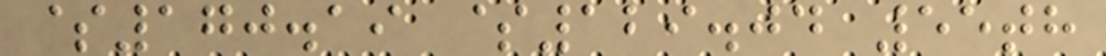$170.19 $129.04 55th
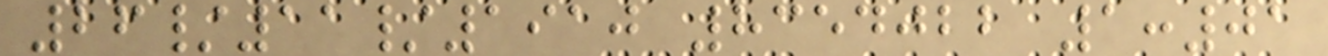26/11/1910 8354022 1:01
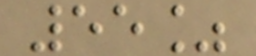55%
